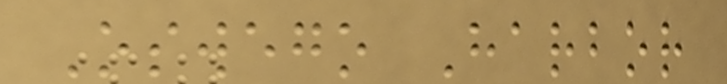Oswego Harbor
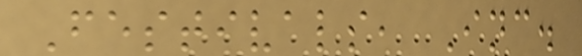Festivals, Inc.
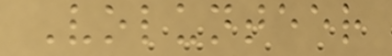Volunteer
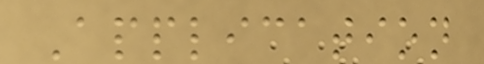Application
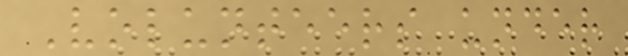Volunteers under
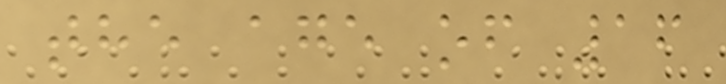the age of 16
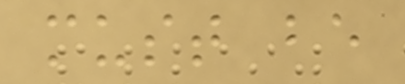must be
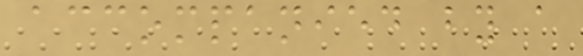accompanied by a
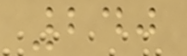240
